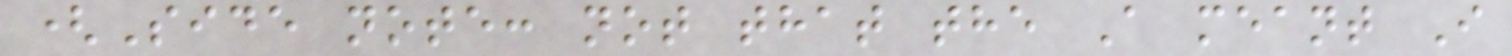(Side note: not that the A meant I
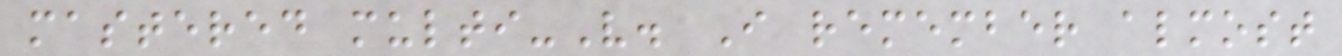mastered multi-V. I remember almost
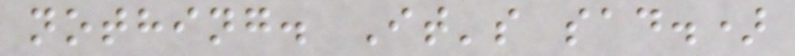nothing. It's sad.)
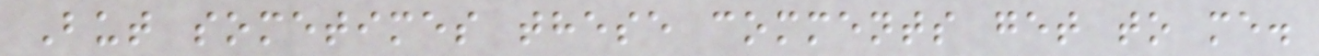But sometimes these comments get to me.
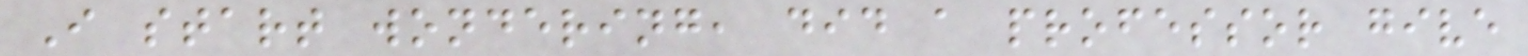I start wondering, did a professor give
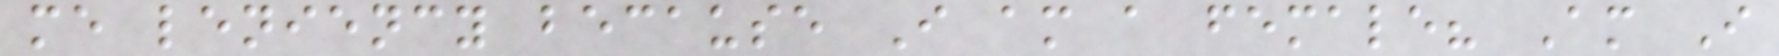me leniency because I am a female? Am I
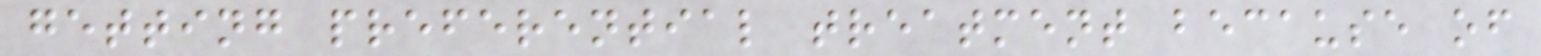getting preferential treatment because of
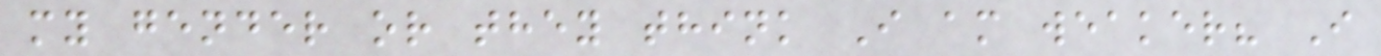my gender or they think I am weaker? I
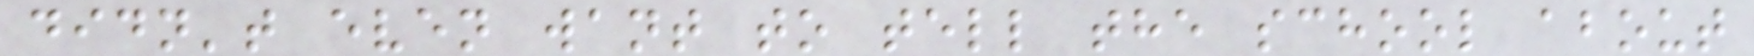didn't even want to tell the school about
